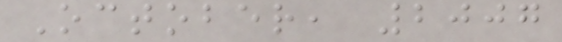October, 2007
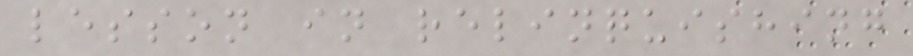lesson in relinquishing
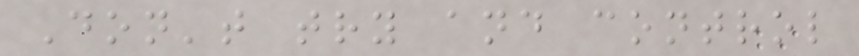Don't try and control
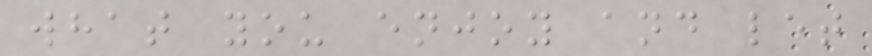what you enjoy and let
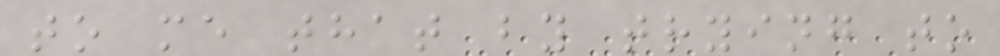to me that by trying to
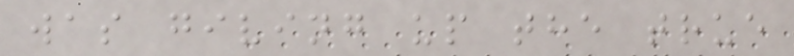was giving up the true
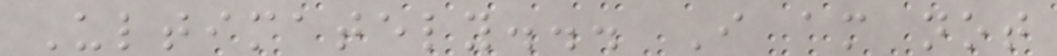Ultimately... I am not
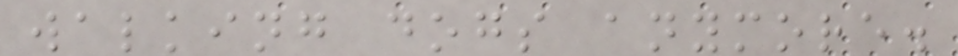walking dogs anymore.
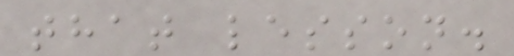that lesson.
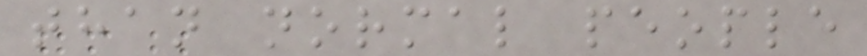than normal people
